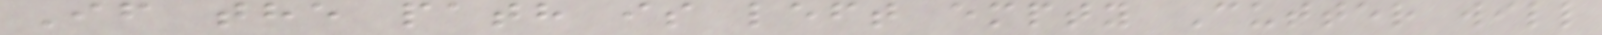If the path is left empty Cutter will
